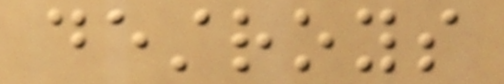destroys
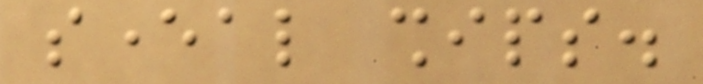several ships.
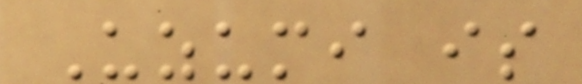Uzumi is
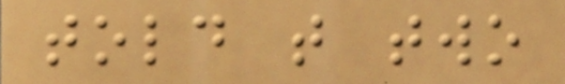told that two
